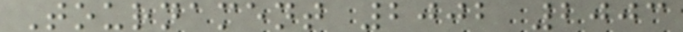Tournament 2002 2003
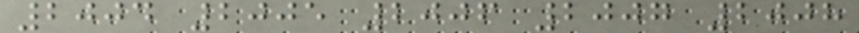2004 2005 2006 2007 2008
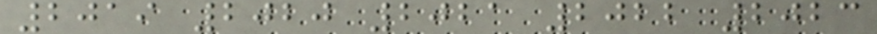2019 2020 2021 2022 2023
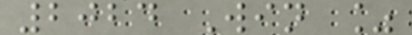2024 Win %
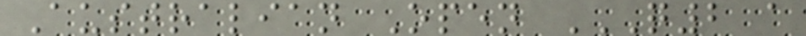Australian Open Q2 A
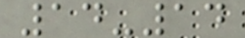14-14
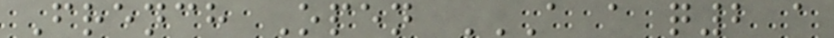French Open A A Q2 A
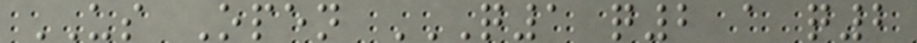US Open Q1 Q2 A Q2
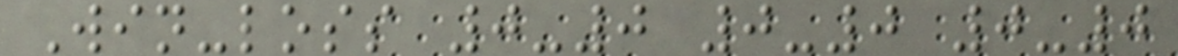Win-loss 0-0 0-0 0-0
